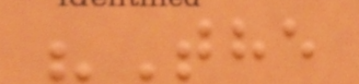"The
